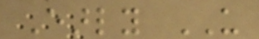Early US
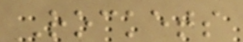Rockets
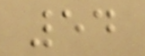54
